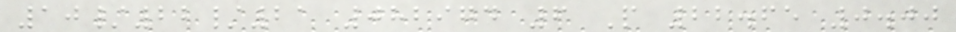10/22/21 082974 6 P 22.65 0.00
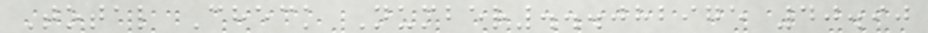Total Check Number...082975 40.90
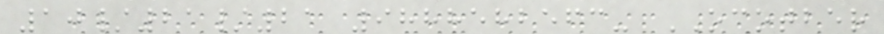10/21/21 9888582563- OCOTBER
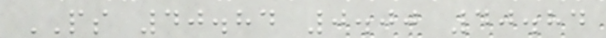PS 40.84 0.00 40.84
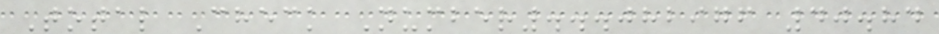Total Check Number...082976 40.84
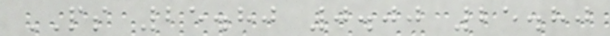PS 25.80 0.00 25.80
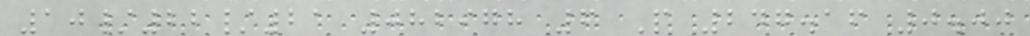10/22/21 082978 6 P 247.16 0.00
